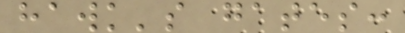hawk's gates:
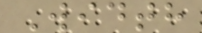Width
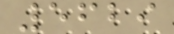5629
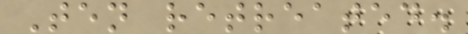Ten retreated.
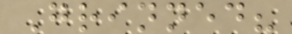Grinned?
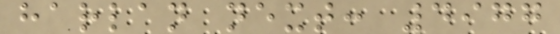harlan next: 4977
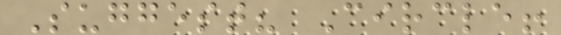Suggest? Circle!
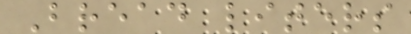Bread liters
